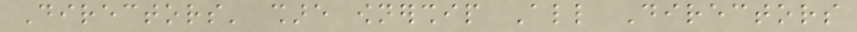Directors' share ownership All Directors
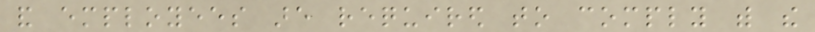and employees are required to comply with the
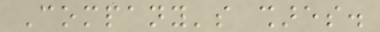Company's shares.
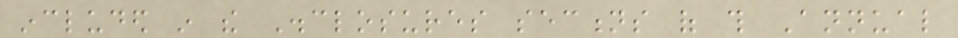included in the Disclosures sections of this Annual
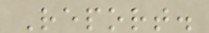Report.
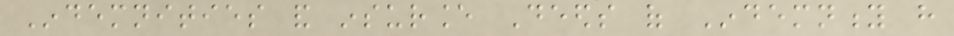Indemnities and insurance Deeds of Indemnity have
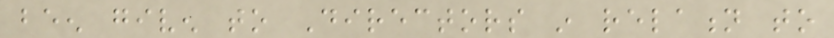been given to Directors in relation to
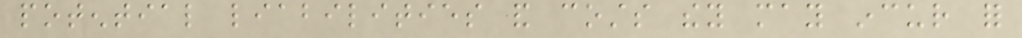potential liabilities and costs they may incur for
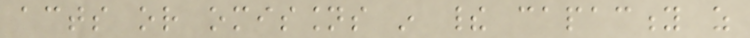acts or omissions in their capacity as
